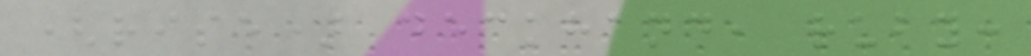(rise) deckhand, ruby:
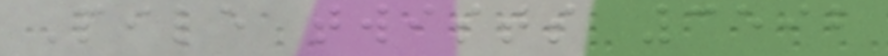Pile twists 3592
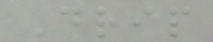Drip
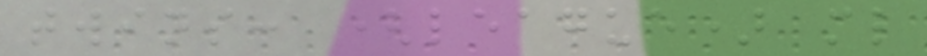twins: (league) ml
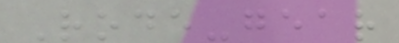Rode-gear
